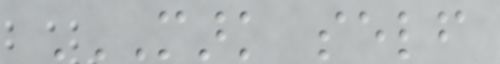MARK SELF
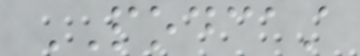PODCAST
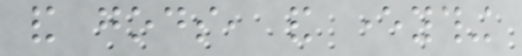and gods, and everything
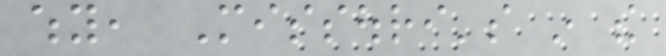why, Missouri's in the
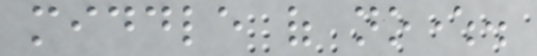middle of nowhere.
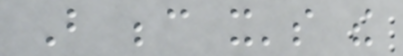But because it's the
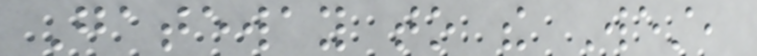Gateway to the West,
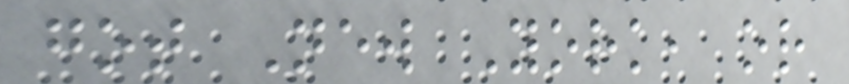got New York, or
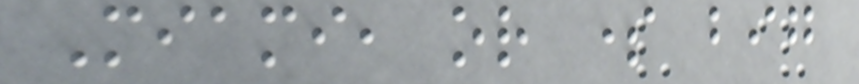Miami, or some big
